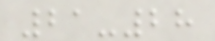21-28
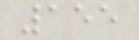155
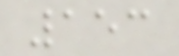153
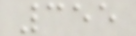355
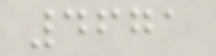4671
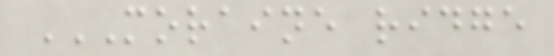MORAINE RIDGE
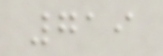719
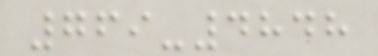769-4848
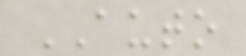AUTO
